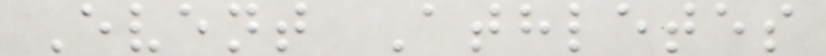Event Athletes
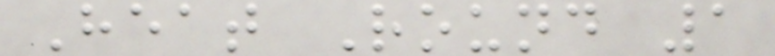Heat Round 1
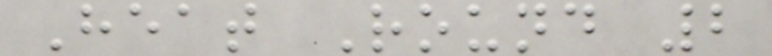Heat Round 2
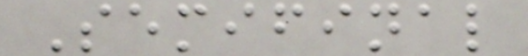Semifinal
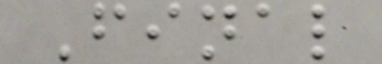Final
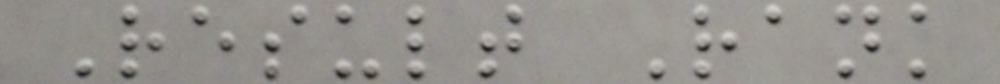Result Rank
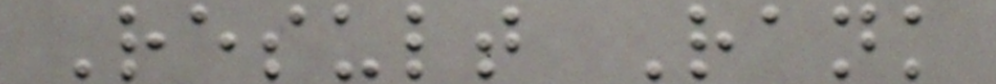Result Rank
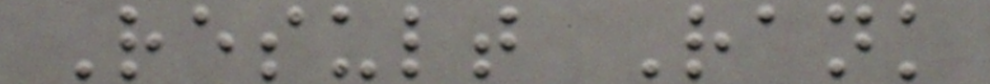Result Rank
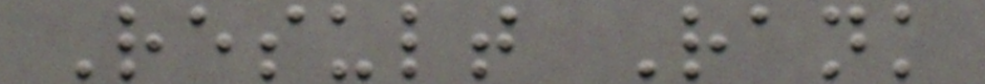Result Rank
